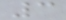3
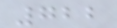722
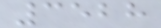3528
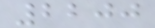2200
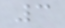3
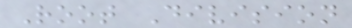Root Division
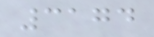3174
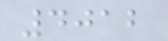4012
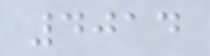4014
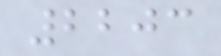2203
